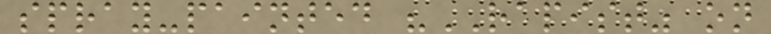spray-painted "RAPIST" on
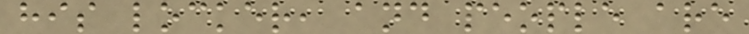his locker, and people are
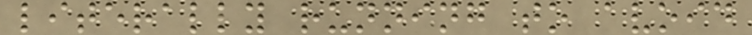literally running to avoid
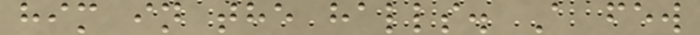him in the halls. A few
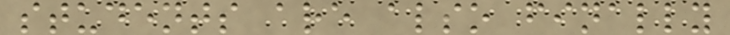students are also finally
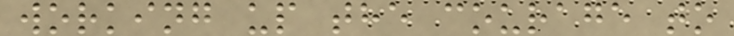working up the courage to
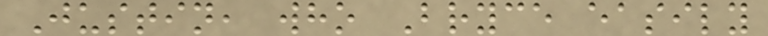Justin, who Bryce easily
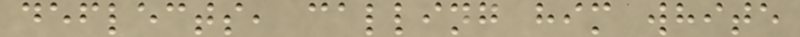deflects, calling him white
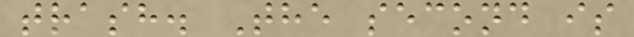trash. The second is
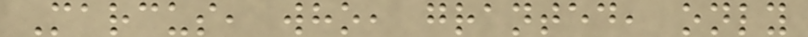Marcus, who, granted, only
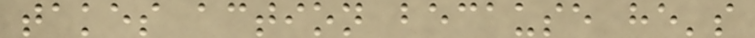takes action because he's
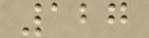127
